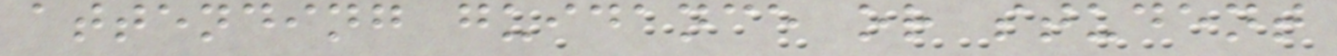attending guidance or student
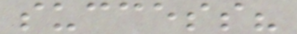success?
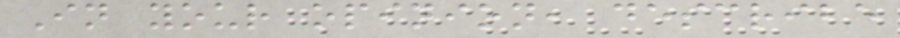In your opinion, describe
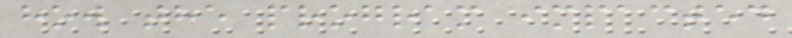how the program impacted
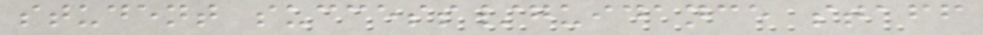student success/guidance staff
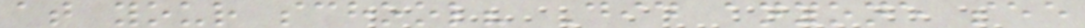at your school? Did anyone see
